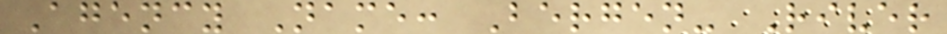Agency Name: Bergen- River
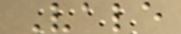Vale
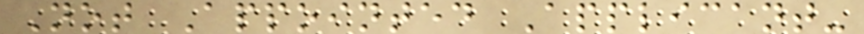Not Appointed Applicant-
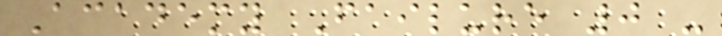Academy Failure 0 -
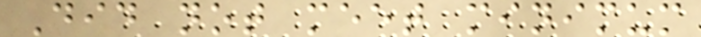Did not meet minimum
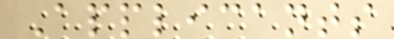Applicants
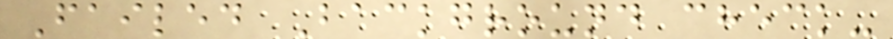Failed Background check-
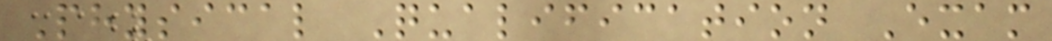Physical Qualification Exam
